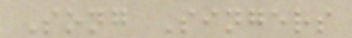Song Singers
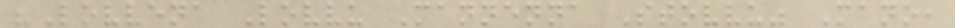"Lovvena Lovvu Mannenna Stovvu" Mano,
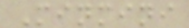Minmini
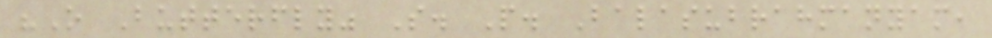"O Butterfly" S. P. Balasubrahmanyam,
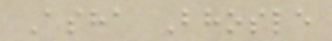Asha Bhosle
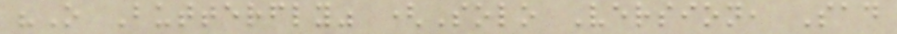"O Butterfly" (Solo Version, Sad
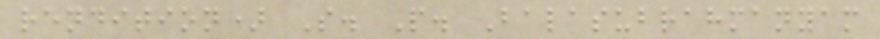rendition) S. P. Balasubrahmanyam
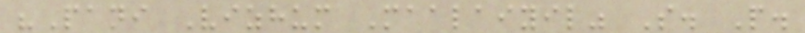"Pani Vizhum Maalaiyil" S. P.
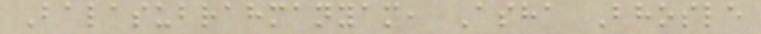Balasubrahmanyam, Asha Bhosle
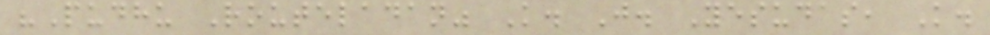"Pudhu Routeladan" K. J. Yesudas, K.
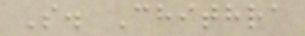S. Chithra
